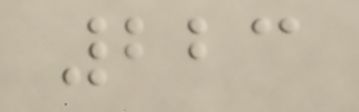223
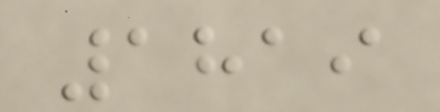1819
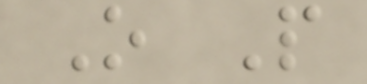O P
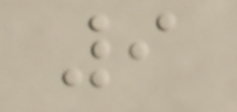9
